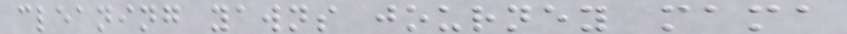cleaning yawns journey mama
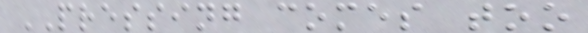PRESSING comes too
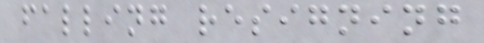falling resigning
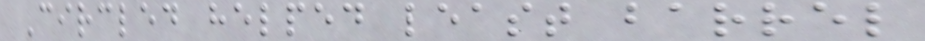Circled helped least barrel
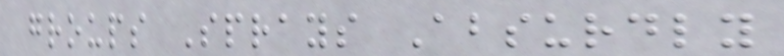groups Sprays Absurdly
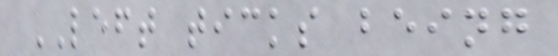LEFT ticks being
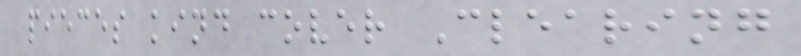pieces kind cover Clearing
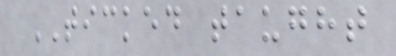TICKED taught
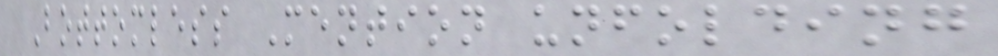Bottomless Mention unfolding
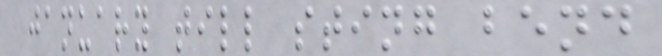january till sting bend
